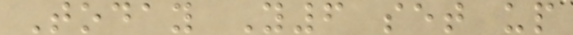Today Y6 set up
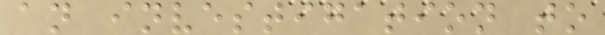an investigation to
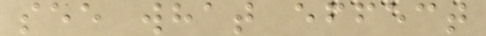see what effect
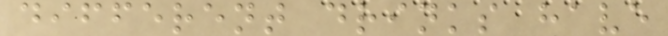different drinks have
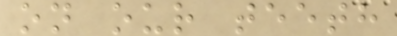on our teeth
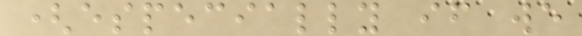(especially if we
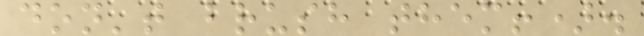don't brush them!).
